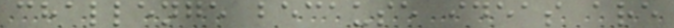challenge because ideas are
